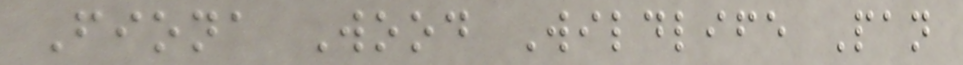Fiona Wood Wildlife Pan
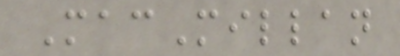MacMillan
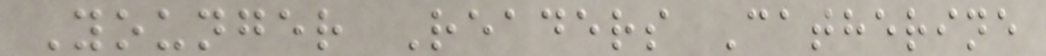Younger Readers Catherine
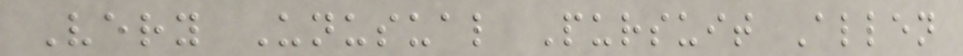Very Unusual Pursuit Allen
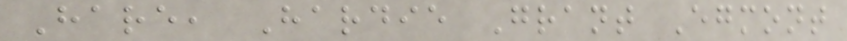Hare, Hardie Grant Egmont
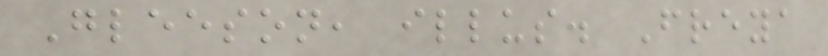Gleeson, illus. Freya
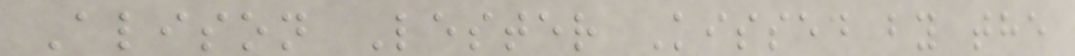Alison Lester Kissed by the
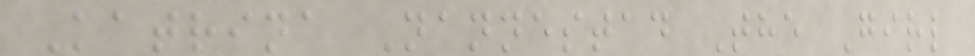Katrina Nannestad The Girl
